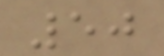50
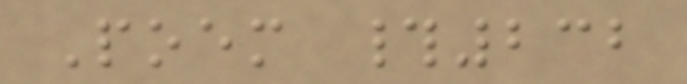Poem #232
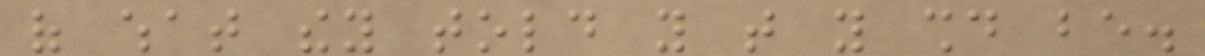of what they told you that you should be.
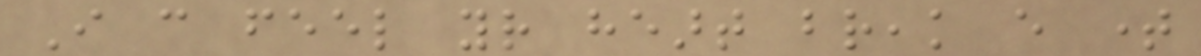I can feel your heart break every time
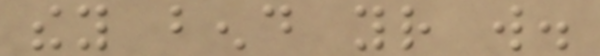they bend your will.
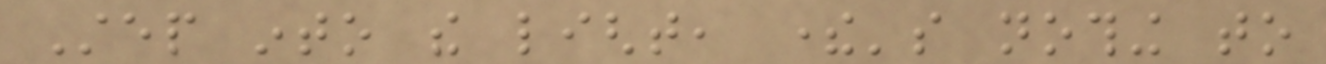Step into the light, there's nothing to
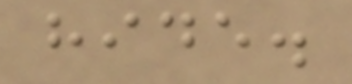hide.
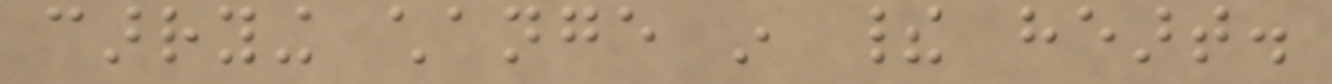carrying change in their heart.
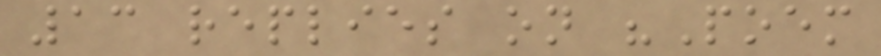13 replies on "Poem
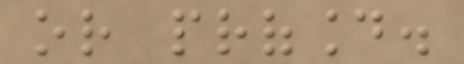or profound.
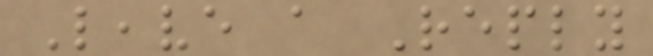Leave a Reply
